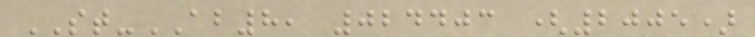ST-AB8, 024403 (2005)
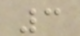3
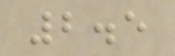2.5
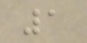1
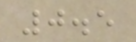0.5
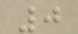0
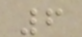6
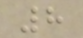8
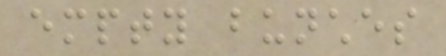empty bunches
